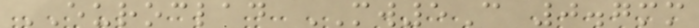EUROCLAD MW5C 0.7mm
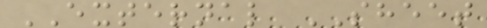EXTERNAL SHEET
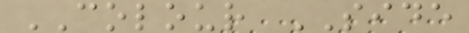COLOUR SIDE
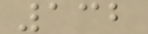132
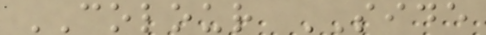COLOUR SIDE
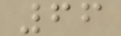66
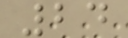24
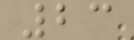23
